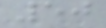50
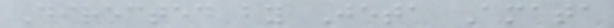Directed by Jeta Amata
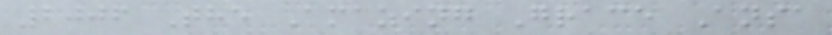2006 The Amazing Grace Ansa
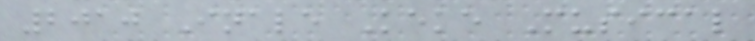2010 Inale Keke Musical
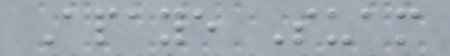Apaye Suam
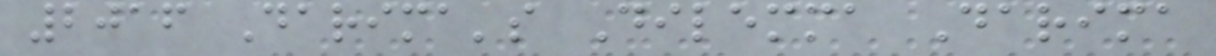2016 Darima's Dilemma Darima
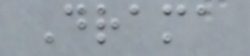Drama
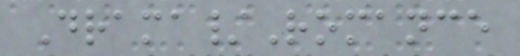Drama/Romance
